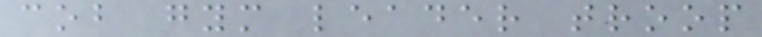cob gym leader troop
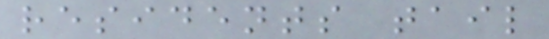residents tail
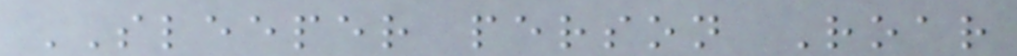SLEEPER person Roar
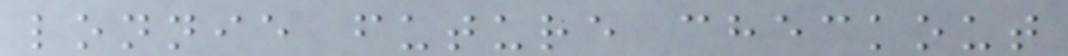lonnie future checkout
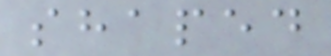shaped
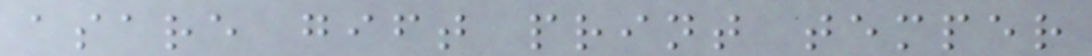asare gift print temper
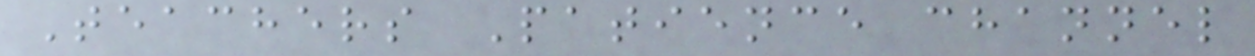Teachers Patience channel
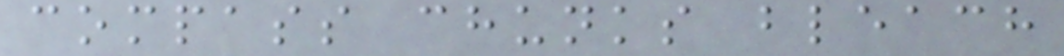compass chunks bleach
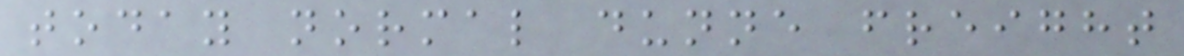today normal dunne freight
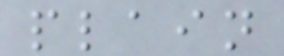plain
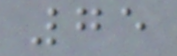75
